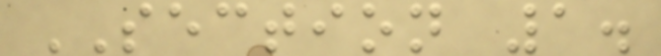SECTION 1.
